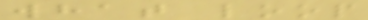what loop
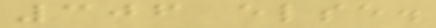306 else.
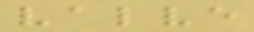valve
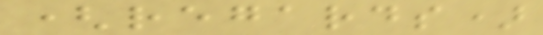(regards)
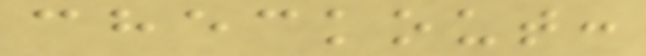checkout:
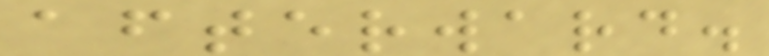afterward.
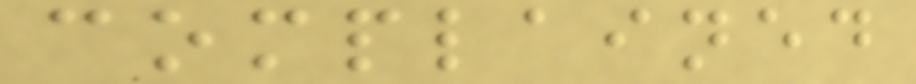complained
